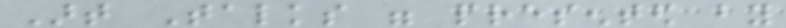Art Talks were presented by
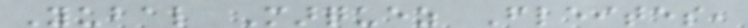Yubal Marquez Fleites,
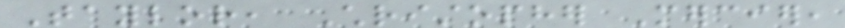Taylor, Christopher Mercier,
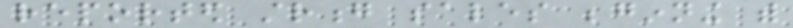reported strong sales beginning with
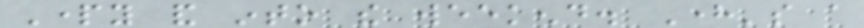Party and into the weekend. Here's a
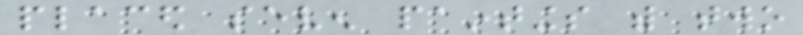placed seven paintings with two
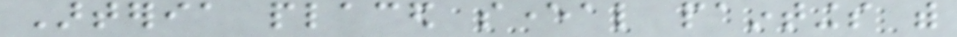Arteria placed several paintings with
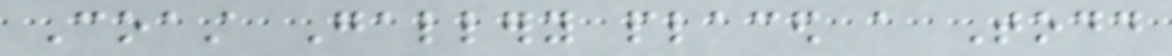Coast Gallery placed a Todd
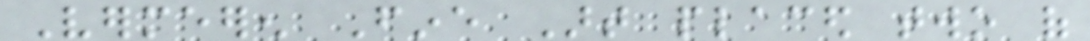Vermeeren Fine Art placed two of
